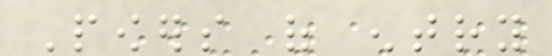Powers of entry
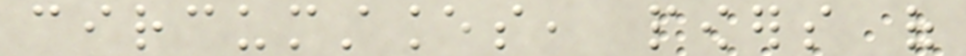circumstances, powers of
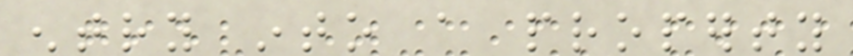entry into a property
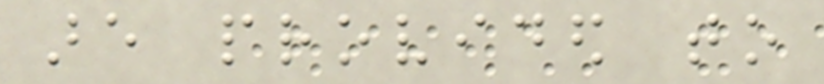are provided to
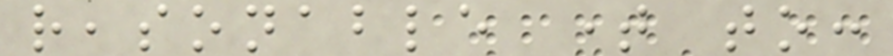reasonable time to:
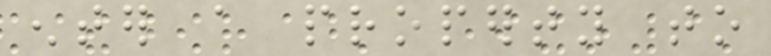enter a property to
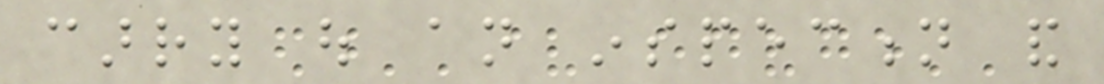carry out an inspection and
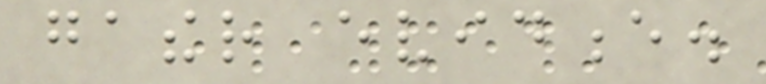gather evidence.
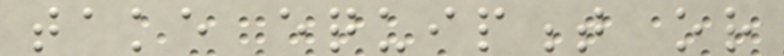take equipment or
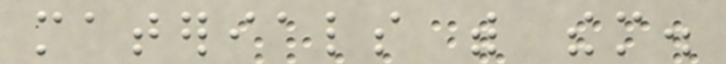materials with them.
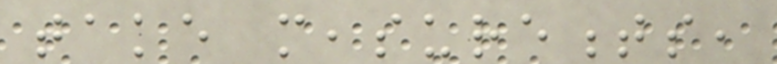take measurements,
